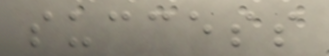success
